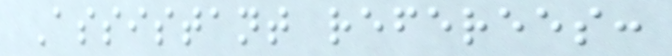Assistant referees:
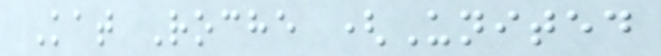Kat Roche (United
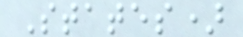States)
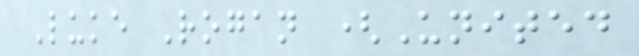Luke Rogan (United
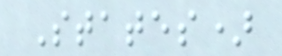States)
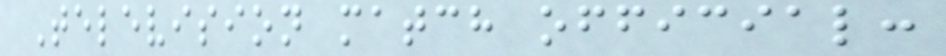Television match official:
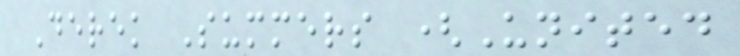Derek Summers (United
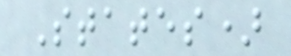States)
